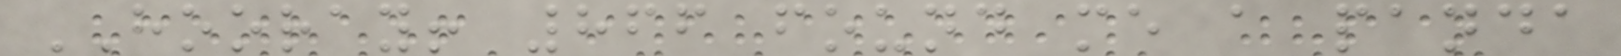HOORAY! 866 found me a panda
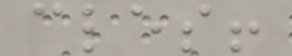cles!
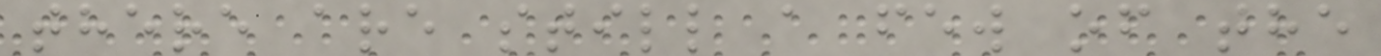there are still a few of the
